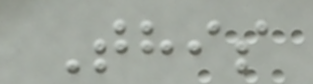This
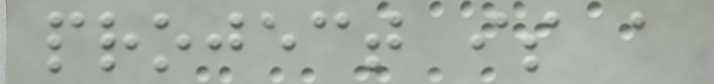project is a
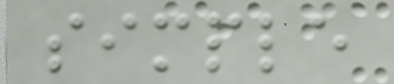simple
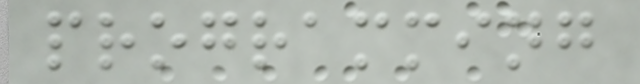programming
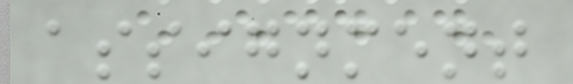assignment
